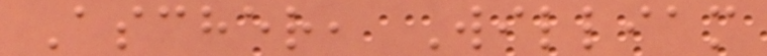Ascher, William
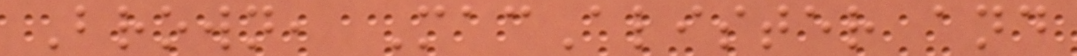Brown, MacAlister and
